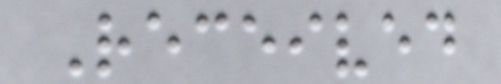Received
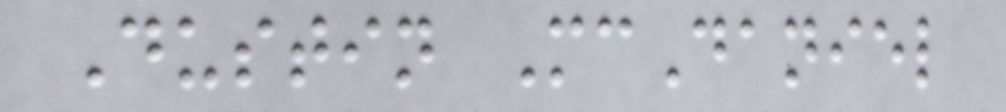Dustin McDaniel
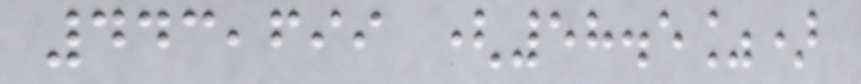443,699 (58.5%)
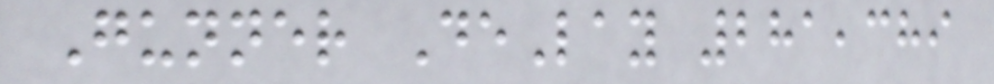Gunner DeLay 281,389
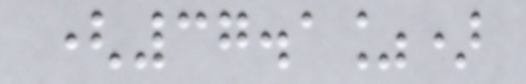(37.1%)
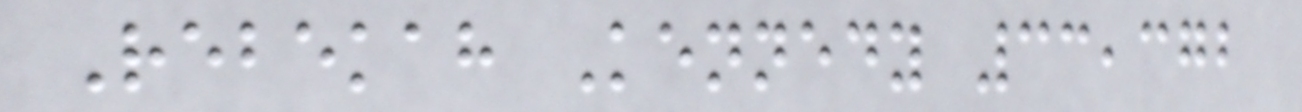Rebekah Kennedy 33,372
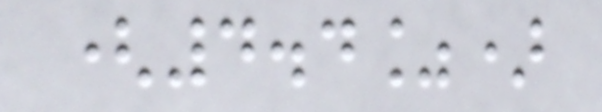(4.4%)
